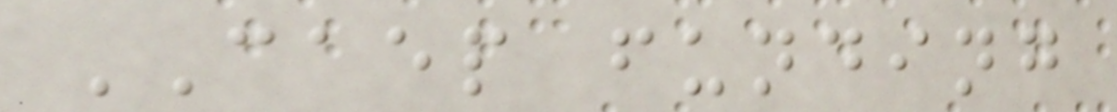CAEP funding
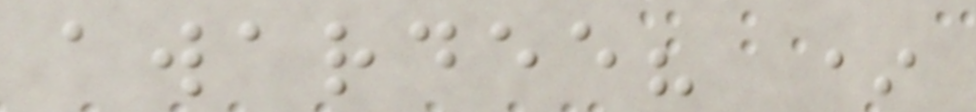awardee? *
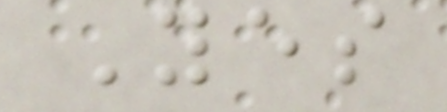Yes
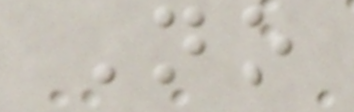No
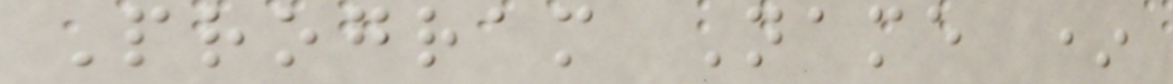Program Name *
